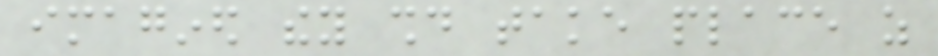imagined they should take place as
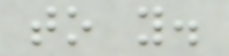to you.
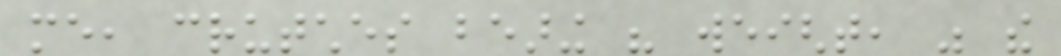me, crutches bearing his weight, was the
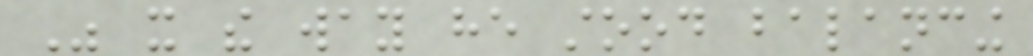Was it the way he stood balancing
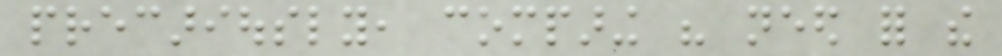precariously, comparing his need for the
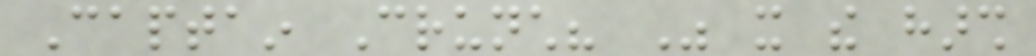Captain Crunch? Was it the harsh
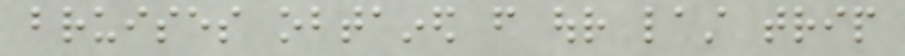bruises obtained from our last trip
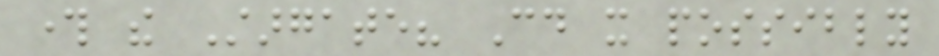through the Stargate? Could it possibly
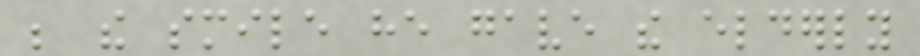be the smile he gave the elderly
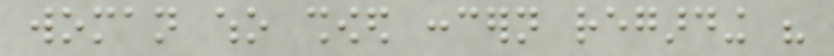woman who showed concern regarding his
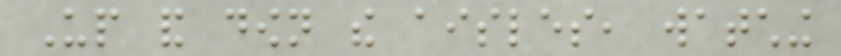Up and down the aisles, watching
